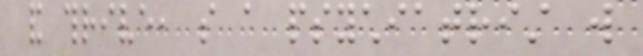and thrive, so a psychiatrist will
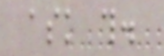ask this.
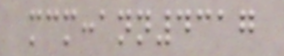mcmccann4317
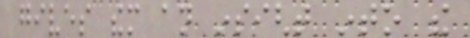gives them an insight into the
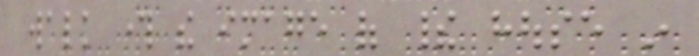walk through the image of their house in
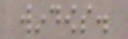windows.
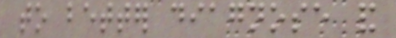to better diagnose and
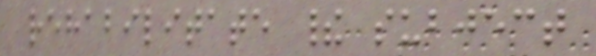rehabilitate their subject
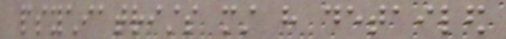psychiatrists must have detailed
